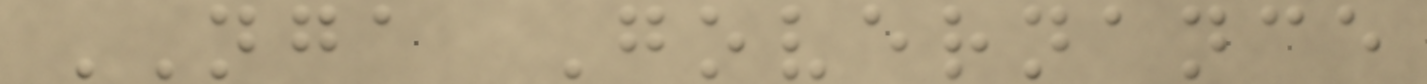NGA Governance
